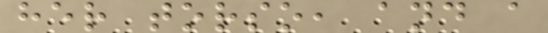her torso, and a
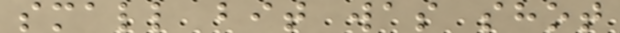small bit was shot
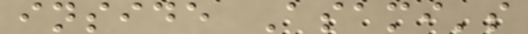inside Asami's
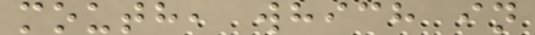mouth, which in
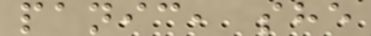panic, she
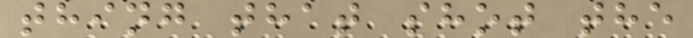thing that shot the
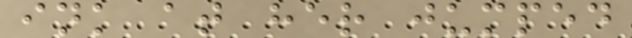ink at her jumped
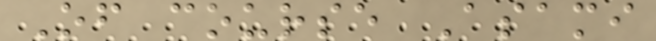Of course Asami
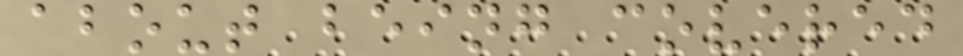about being covered
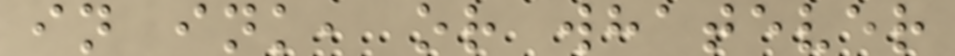in ink, or whatever
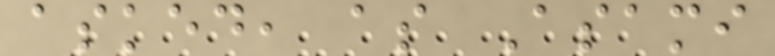asked, as Asami
